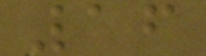16
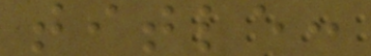title:
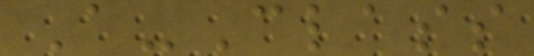A-Class
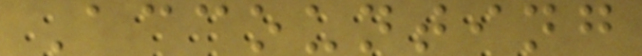Accounting
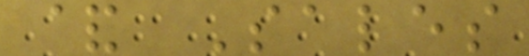& Sales
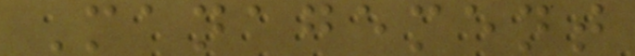Management
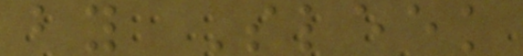by Sleek
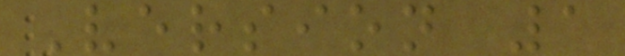Version 1
